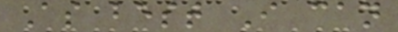As best I can
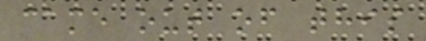came out of this
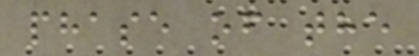phase of the
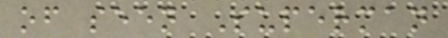of seen Superman
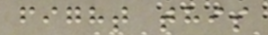fight this
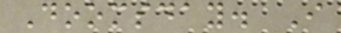Doomsday. I
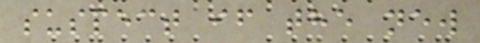suspect if the new
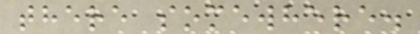there somewhere.
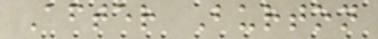After Burton
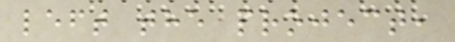left the project,
